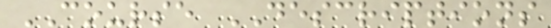COURSE DESCRIPTIONS
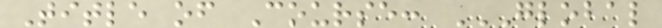Title of Course: GLOBAL
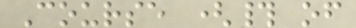Course (# of
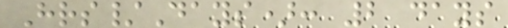Hrs/Days): 2 days
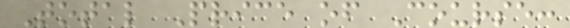Total Price of Course:
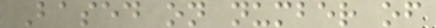Based on number of
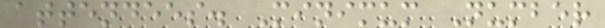attendees. Minimum Number
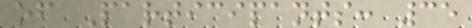of Participants: 35
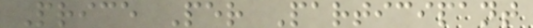Price Per Participant
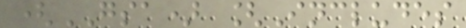(GSA) [Includes
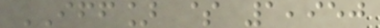IFF] $ 1,950
